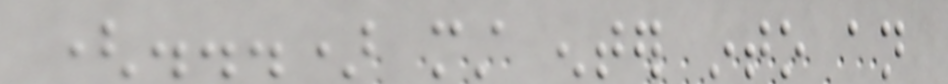(...) must enter into an
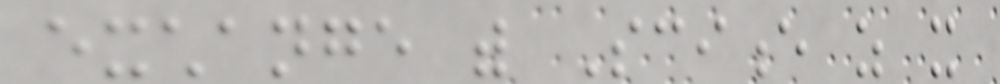exchange with Science as it
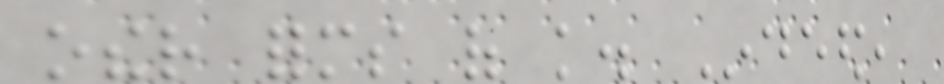other forms of knowledge. Indeed,
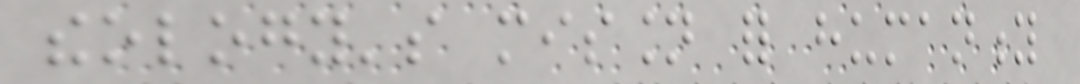theology's mission for humanity
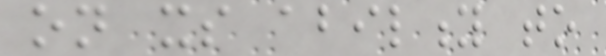on its ability to
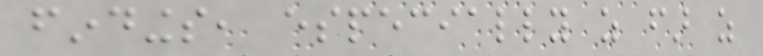findings, especially as far as
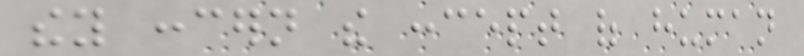they concern the concept of human
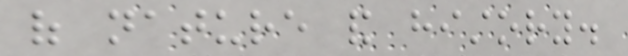of nature and history.
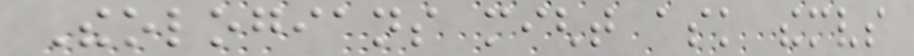Theologians might ask themselves
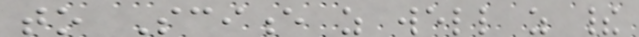to Science as well as their
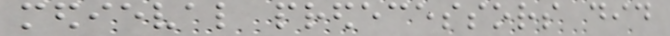medieval predecessors did
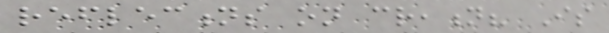reflections on creation? Is
